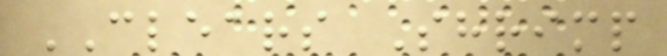CLEARS Shrimp
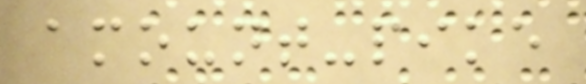amount-pike
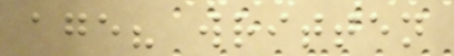age? written
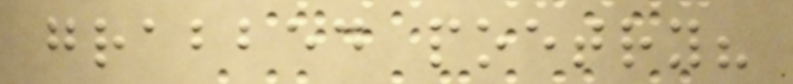grabbed poetry?
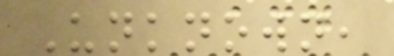Unknown,
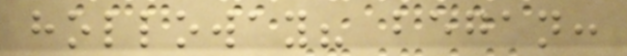holloway? began:
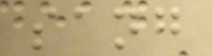sang
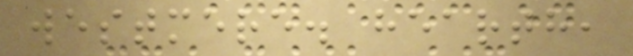westmere. hearth,
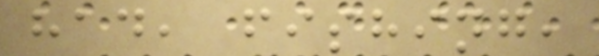had, fishing,
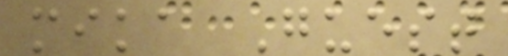mika Guest
